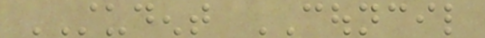STUDENT COUNCIL
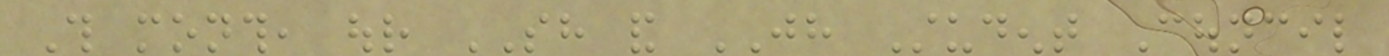This month, our SH and JH Student Council
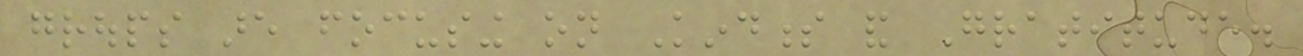groups are focusing on Kindness and Gratitude.
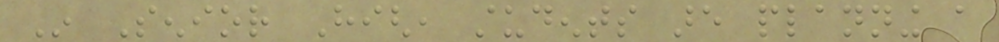In Senior High, students are planning a
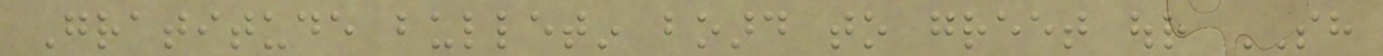Gratitude bulletin board to greet our SH
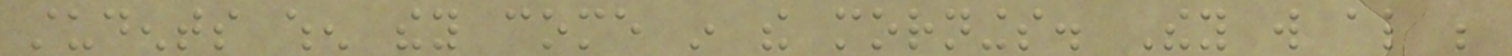students when they come in the mornings. They will also be
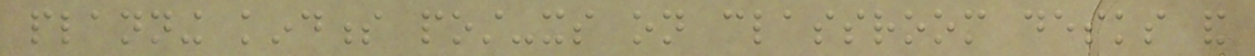planning kindness post-its on classroom desks and
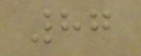87
